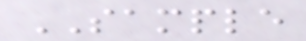SAMPLE
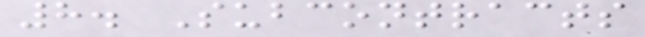8. Subcontracts
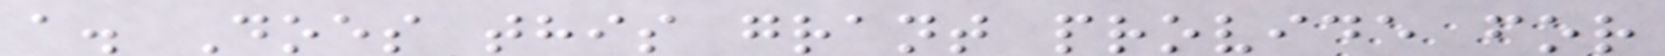a. Does this grant provide for
